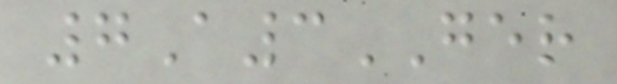7A3GER
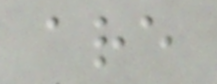are
